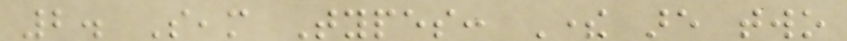2. Seam Types: There are two
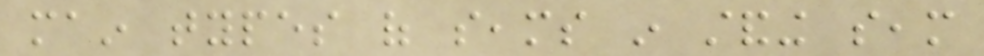main types of seams in standing seam
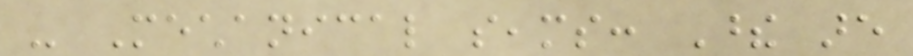- Mechanical seams: These are
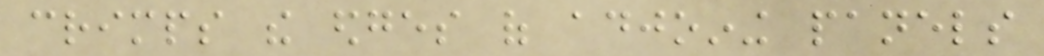crimps the edges of adjoining panels
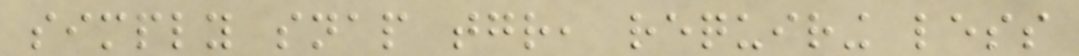simply snap together, requiring less
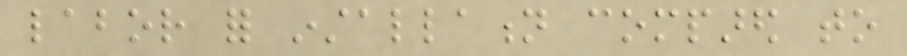labor for installation compared to
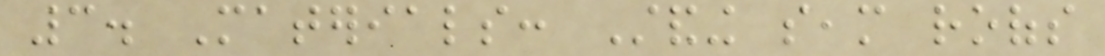3. Materials: Standing seam roofs
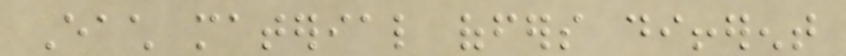Each material offers different
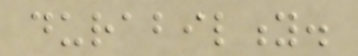durability.
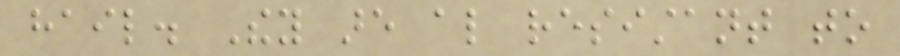hail. They are also resistant to
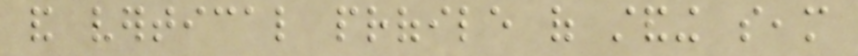and vertical profile of standing seam
